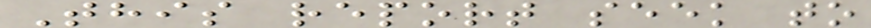This report seek to
